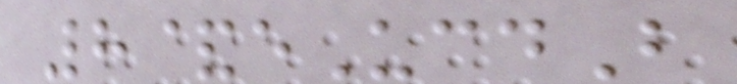8&eUcdB
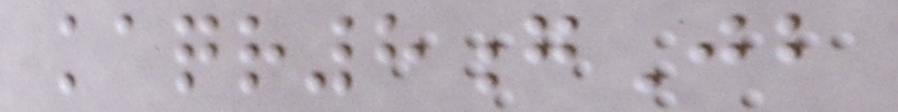kaqr8gJb
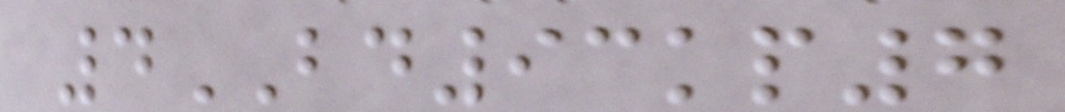4BD93kp7
